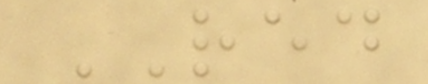RED
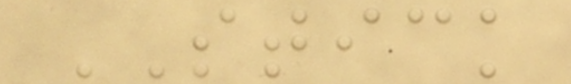STICK
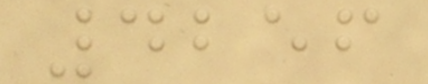4256
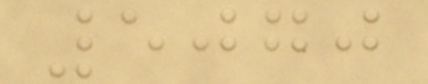5070
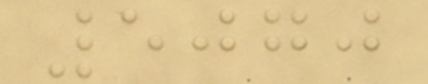5070
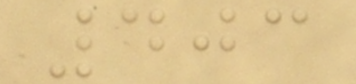403
